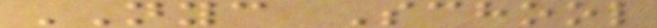NYC School
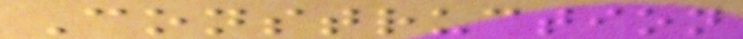Construction
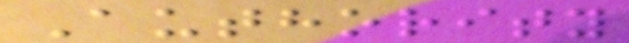Authority
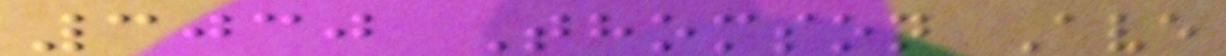3030 Thomson Ave
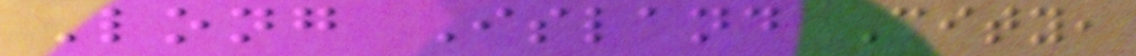Long Island City,
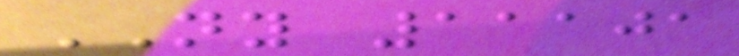NY 11101
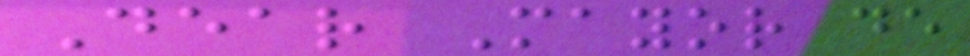Dear Mayor de
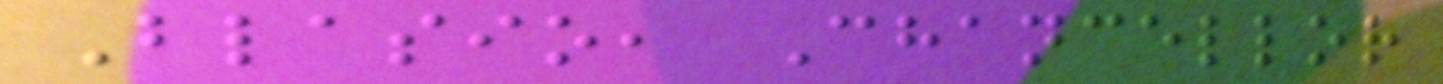Blasio, Chancellor
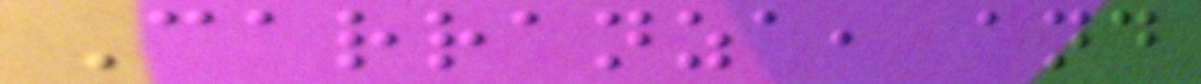Carranza, and
